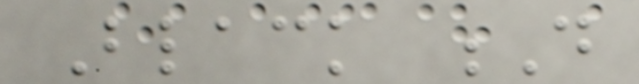Black D
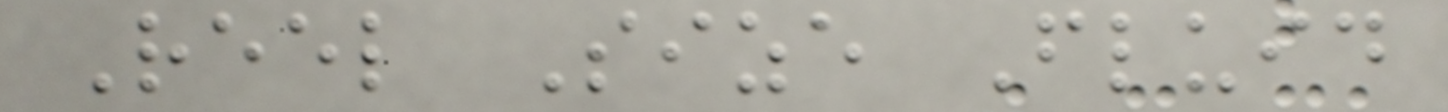Reel Size Fluid
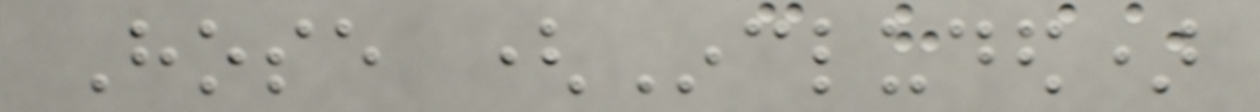Hose (Included)
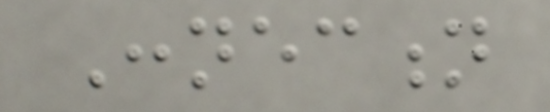Connection
